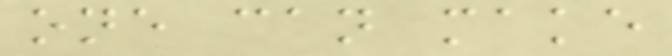one can make
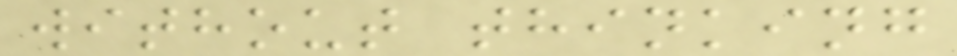without thinking
